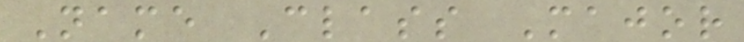Name Class Major
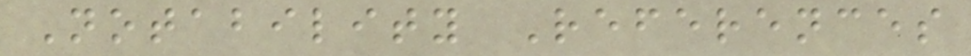Notability References
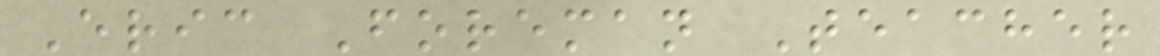Eric Foreman Teacher
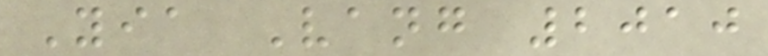Yia Vang 2010
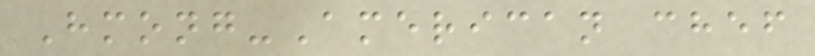Hmong-American chef
